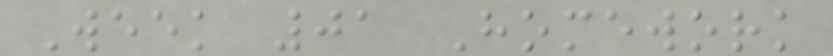Week 01 Homework
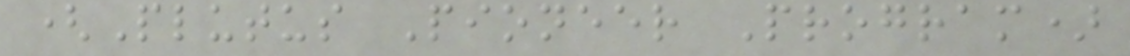(Plutus Pioneer Program)
